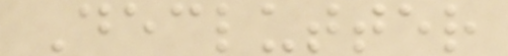Declutter
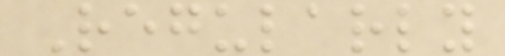Regularly
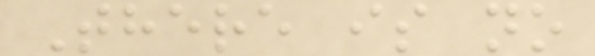There is no
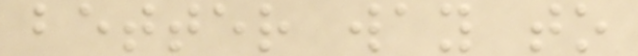better way to
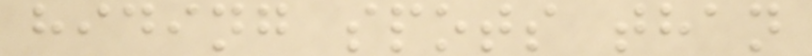hiding spots than
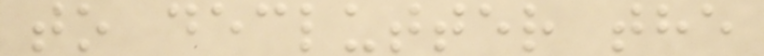to declutter the
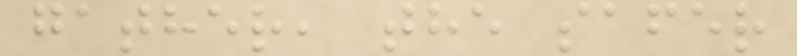gather, the safer
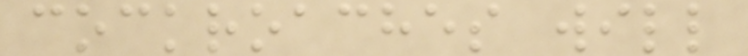cockroaches will
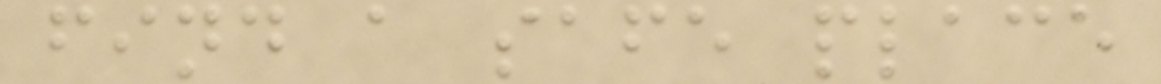find a safe place
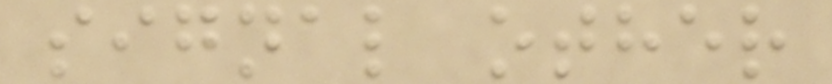signal other
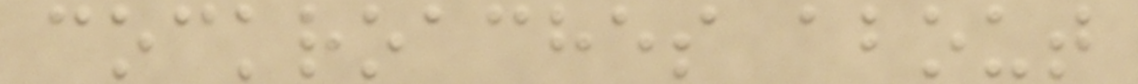cockroaches about
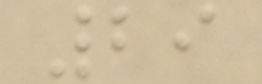29
